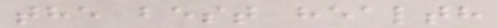the best health
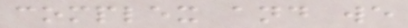complex and we
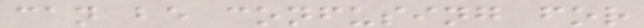can be confusing for
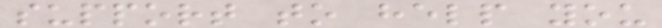support to help you
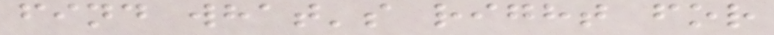find what's right for
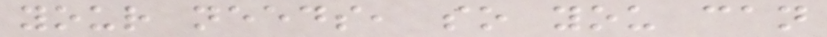your needs, so you can
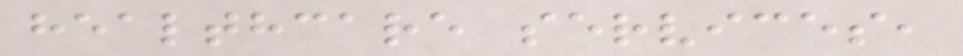healthcare services,
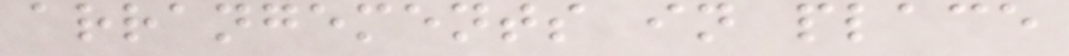arrangements in place
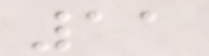11
